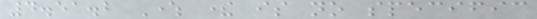4.51.2 Where there is no specific
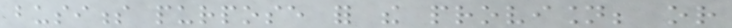business purpose for the provision; or
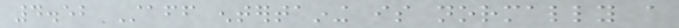4.52 Staff entertaining is normally a
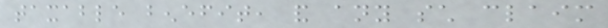taxable benefit, and any such claim
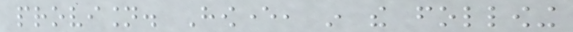provision. However, in the following
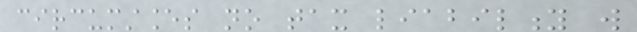circumstances no tax liability will
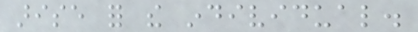arise for the individual.
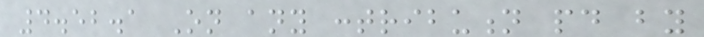4.52.1 On any contribution paid by
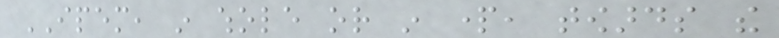IPEM, in whole or in part, towards the
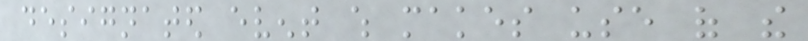designated event which makes use of the
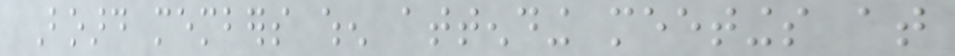Board members when attending meetings at
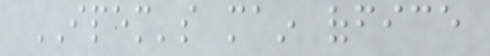IPEM's main office
